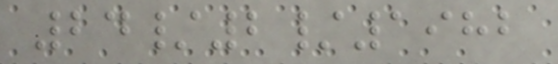24/2/1982
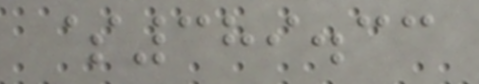$389.33
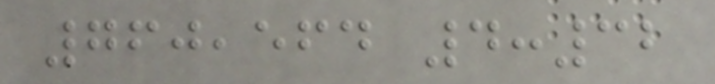760,564 4:32
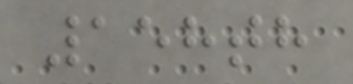158th
